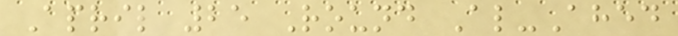April 25 Round Al-Ahed
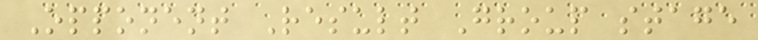Opponent Result Group stage
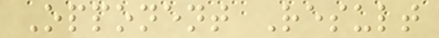Opponent Result
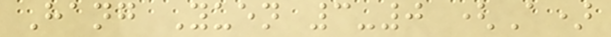Hang Yuen 3-0 (A)
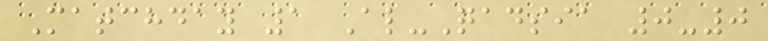Matchday 1 Al-Qadsia 0-0
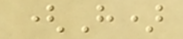(H)
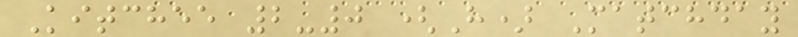Kitchee 2-0 (H) Matchday
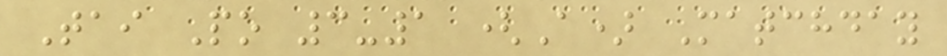Tai Po 3-1 (A) Matchday
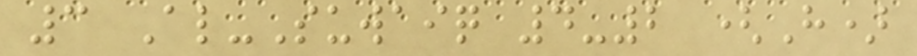3 Al-Suwaiq 4-2 (H)
